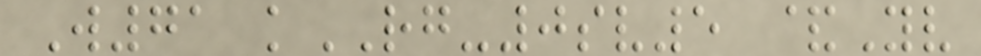W71 kRG-0sv5 &Yv
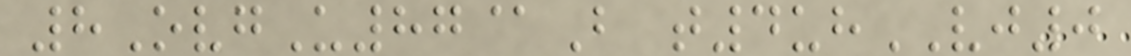8OvgU87@B t4uhVJ0
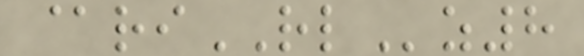@riRLz8
